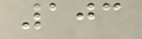103
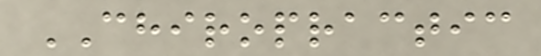CHIROPRACTIC
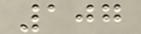107
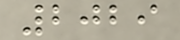2029
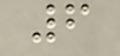6
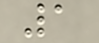1
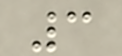3
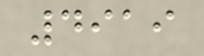4919
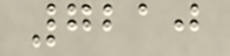7210
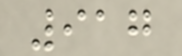917
